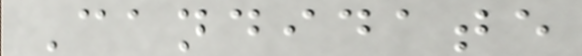Candidate
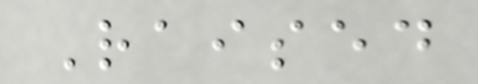Raised
